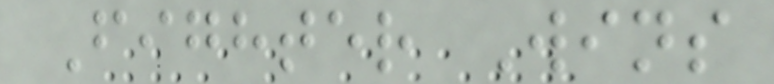Fighter Wins
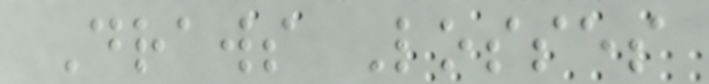Draws Losses
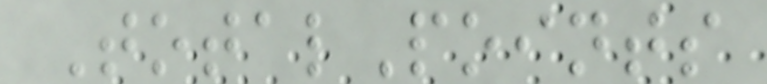TotalPoints
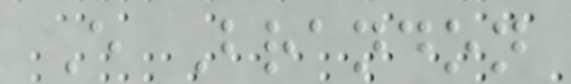E Brandon
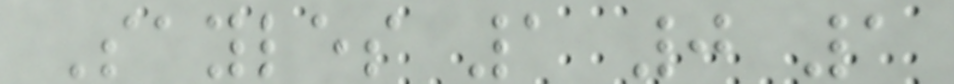Sayles 1 0 1
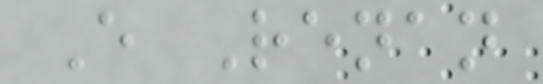E Renan
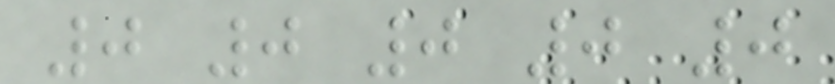0 0 0 0 0
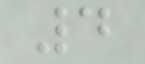4
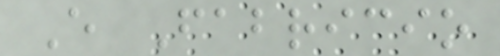E Fabricio
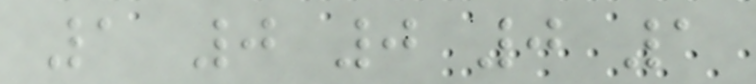1 0 0 0 1
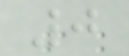0
